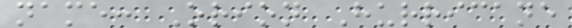name: Orion Hurricane
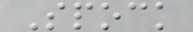Spock
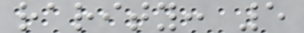rarity: 5
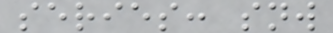series: snw
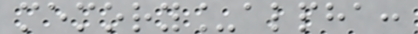memory_alpha:
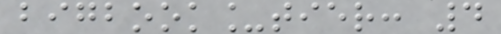bigbook_tier: 4
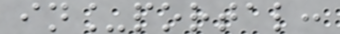in_portal:
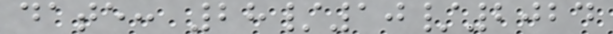date: 28/10/2024
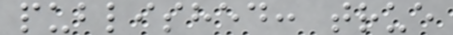published: true
